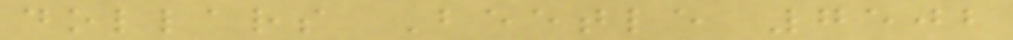dollars Beetle 7502
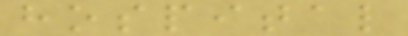hospital
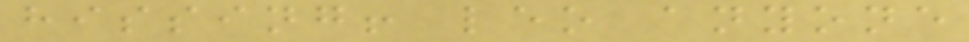hissing! leo anyone
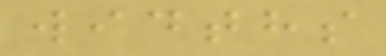widths
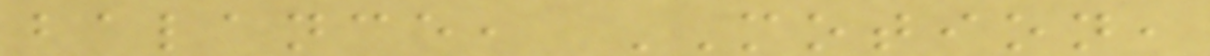balance, MOTION,
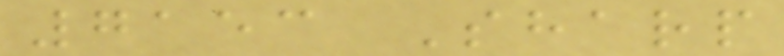7153 Sharp
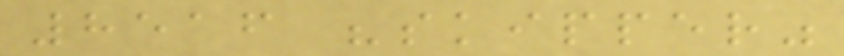8516 "skipper"
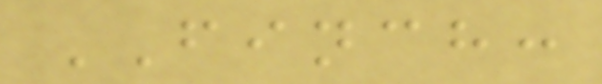FINCH:
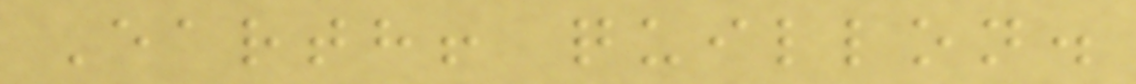Earth! quillon.
